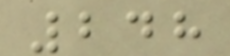248
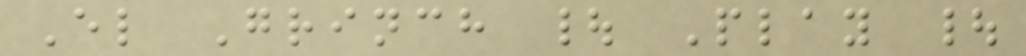El Grinch | Play |
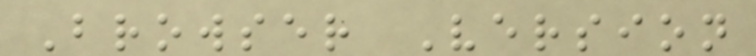Browser Version
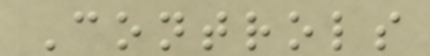Controls
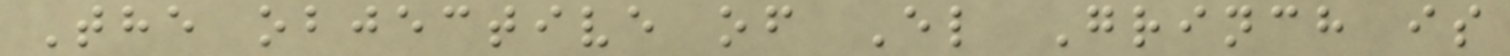The objective of El Grinch is
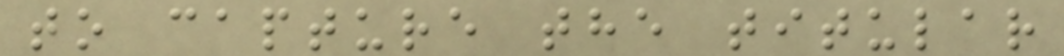to capture the titular
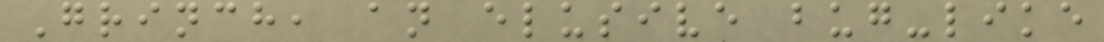Grinch, an elusive bug-like
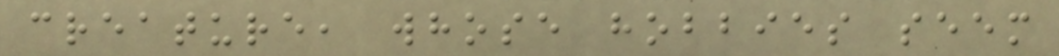creature, whose hobbies seem
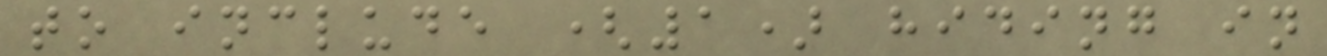to include (1) hiding in
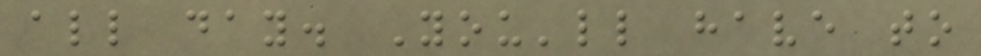all day. You'll have to
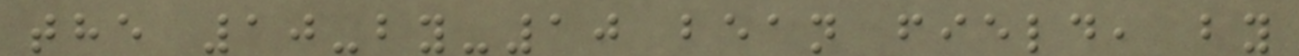the 10-by-10 bean field, by
